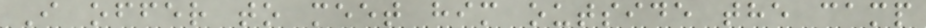I offer to meet him outside the camp
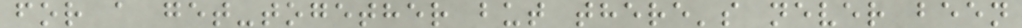for a get-together but there's never been
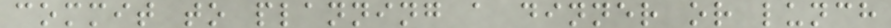commit to planning a dinner or lunch
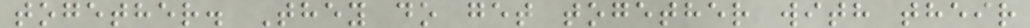together. They do get together with their
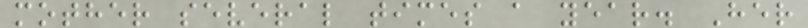mother several times a year. Her
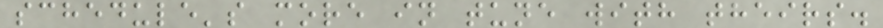schedule's more in tune with theirs.
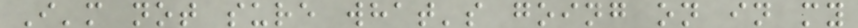I'm not sure what's going on in my
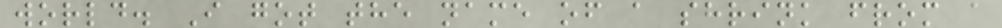world. I got the name of a shrink from a
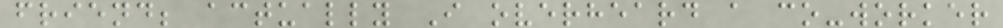friend; actually I overheard a co-worker
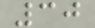30
